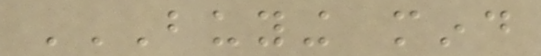BUYING MIND
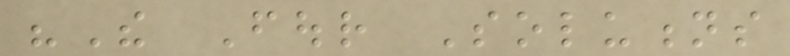"The Four Solutions
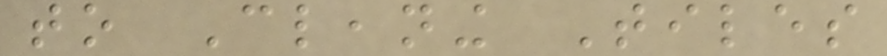to Cleaning Tiles
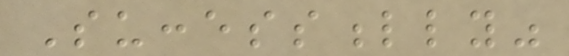Successfully"
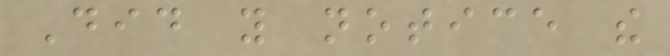Did you notice the
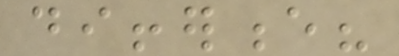difference?
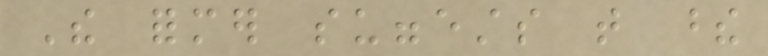The former suggests that these
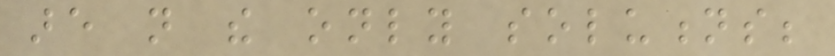are not the only solutions;
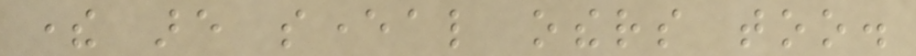there are several others too.
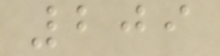209
